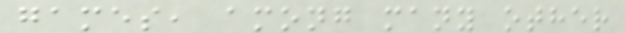games, among many other
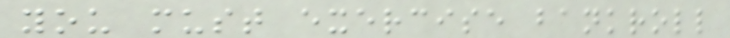you must exercise bankroll
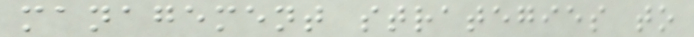management strategies to
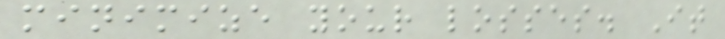minimize your losses. It
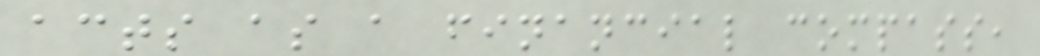acts as a financial compass,
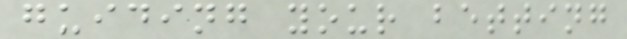guiding your betting
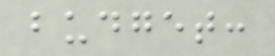budget:
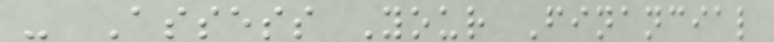- Assess Your Financial
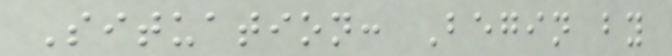Situation: Begin by
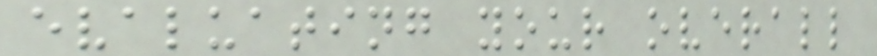evaluating your overall
